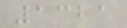1321
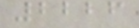2226
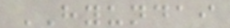HYUNDAI
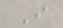I
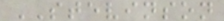STEVINSON
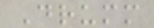Drumm
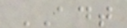ADT
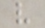v
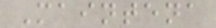Maintena
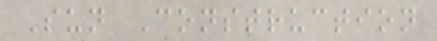Sun Construction
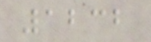1232
